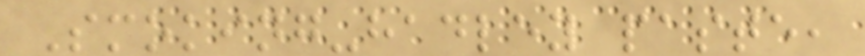Smoking-hadley paste,
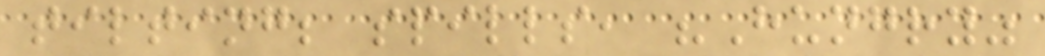tilting; spills, "Hungry"
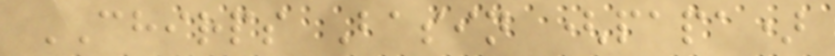CHIRPS Basin (papa)
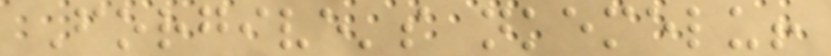Forgive's nkemelu!
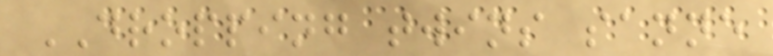DROPPING twins sanne
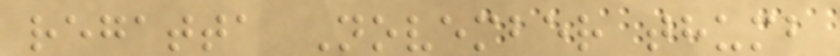regatta November thumb
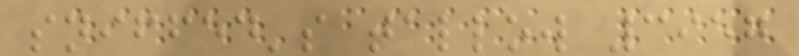sniffed's tallow 3957
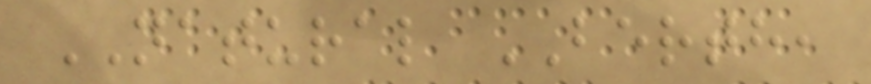NATURAL BERTH,
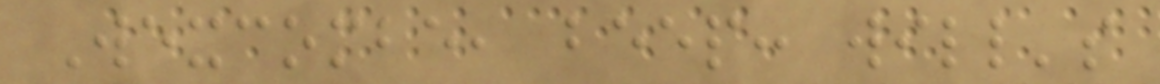Wexcombe, beep: will's
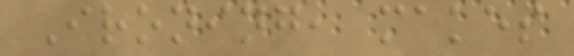Ironing, makes
